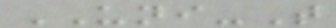UNI-T
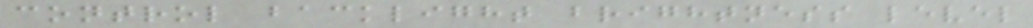control backlight brightness level
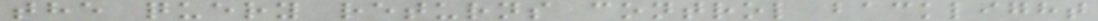the query returns control backlight
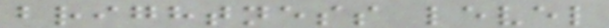brightness level
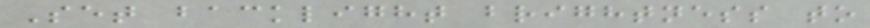Set backlight brightness to
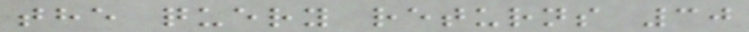the query returns 30
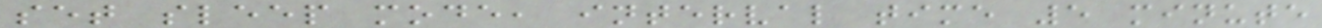set sleep mode, interval time 5 minute
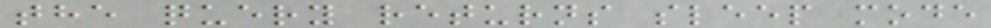the query returns sleep mode
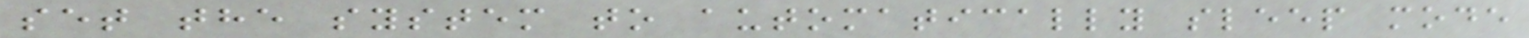set the system to automatically sleep mode
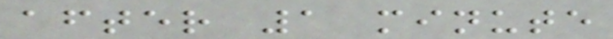after 1 minute
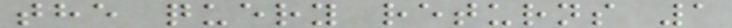the query returns 1
